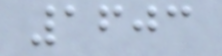1603
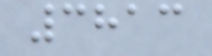3813
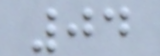04
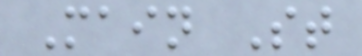Main St
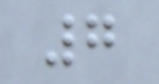7
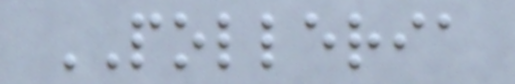POLLERIA
